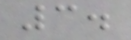3.
